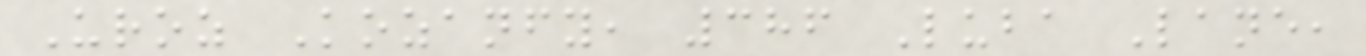Uroz Kozanfy, 386 Luba Lane,
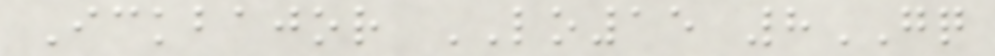Ickbajor LO15 8GQ
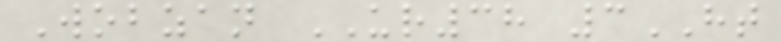Wobzan UR38 3HT
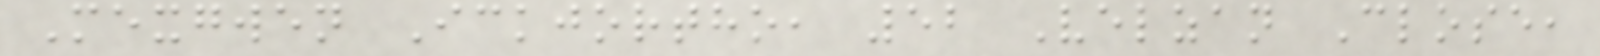Mexgwen Ickjortho, 52 Velzan Close,
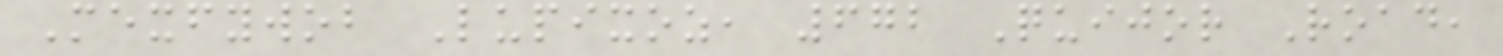Mexfywob Lupixoz, 672 Quijor Road,
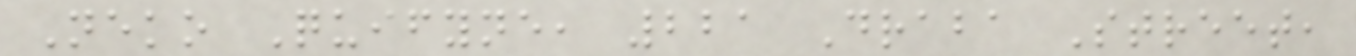Neko Quifyne, 221 Draba Street,
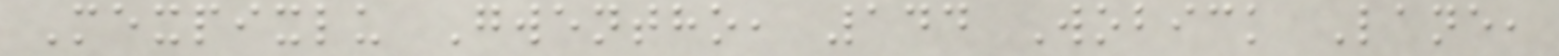Mexpixlu Gwentho, 144 Wobick Lane,
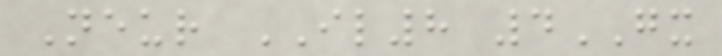Neur IL8 4GX
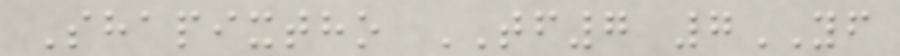Shapixtho TF7 7YF
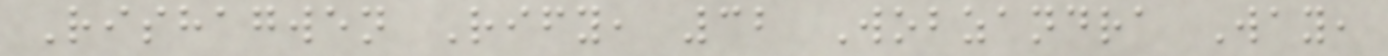Rishagwen Rify, 32 Wobzandra Way,
